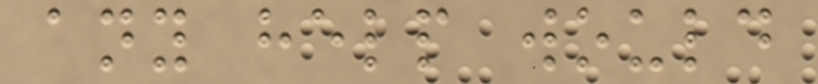any help would
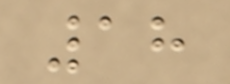18
